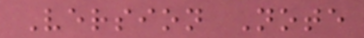Version Note
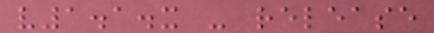v1.1.x - release
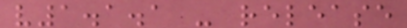v1.1.1 - release
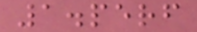1.perf
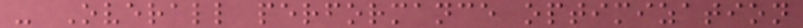- Overall performance optimization
